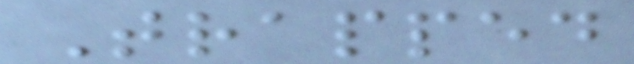Trapped
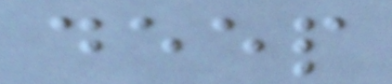deep
